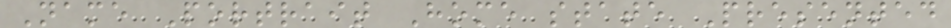Name Portrait Home state Presented
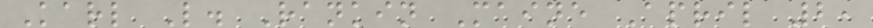Karl L. Rankin Maine April 2,
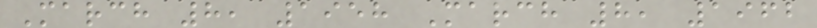March 8, 1958 March 8, 1962
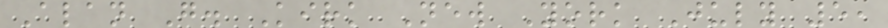Alan G. Kirk New York July 5,
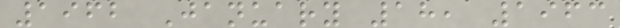1962 January 18, 1963
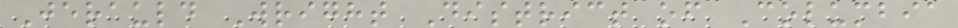Jerauld Wright District of Columbia
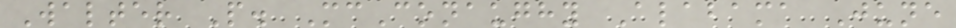Walter P. McConaughy Alabama June
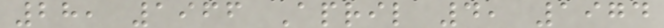28, 1966 April 4, 1974
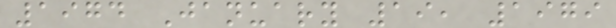1974 January 19, 1979
